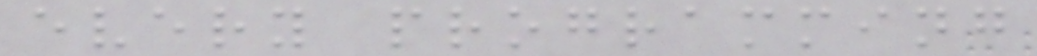every programming
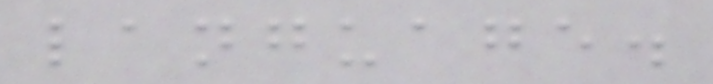language.
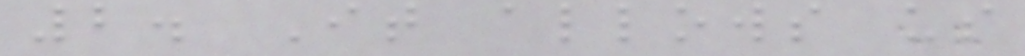2. It allows us
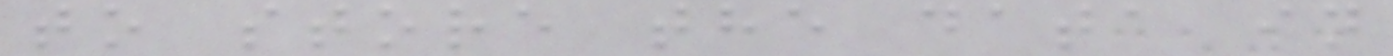to store the data in
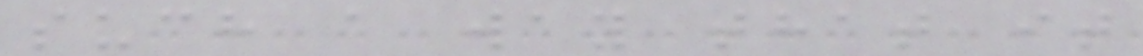such a way that it
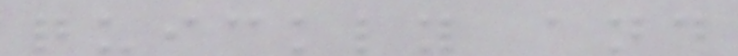quickly and
